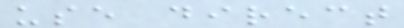use direct
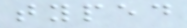typed
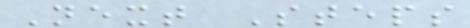Next Steps
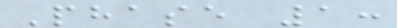Phase 1:
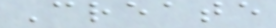Create
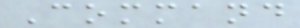Command
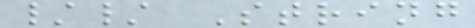// String
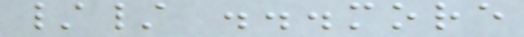// ...more
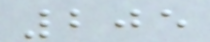205
